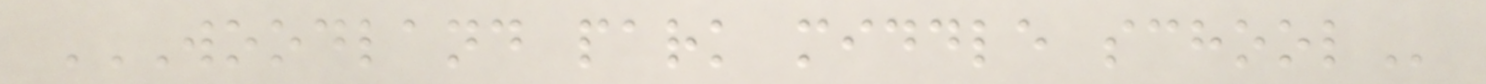WOODLAND PARK MIDDLE SCHOOL
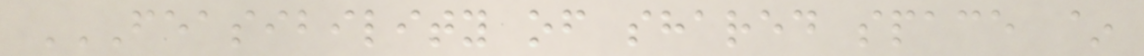FEASIBILITY OF SHARED SPACE ~
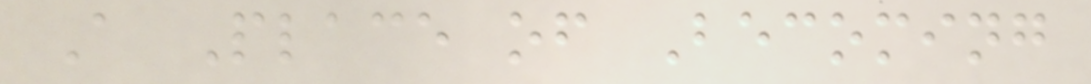A Place of Becoming
